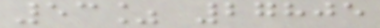53% 27805
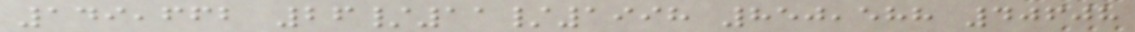149,662 26/11/1998 850,588 40608
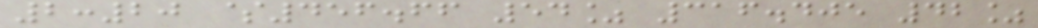2:20 $456.66 54% 316.405 42%
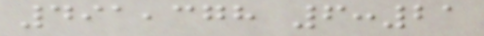491,378 6:21
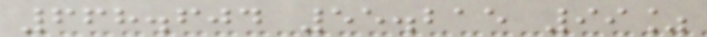668.604 55.215 99%
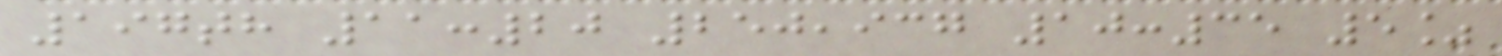197th 11:20 250,937 10:35 5%
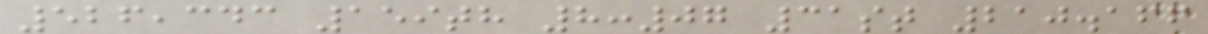526,343 159th 8:07 31st 210.166
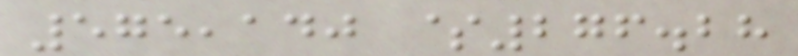575,140 $276.28
